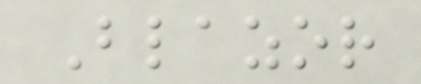Blazor
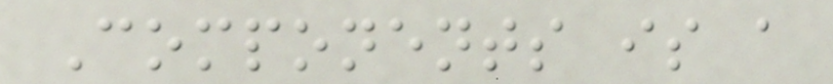Components is a
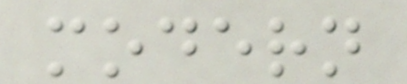modern
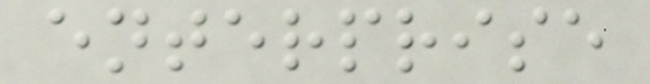enterprise
